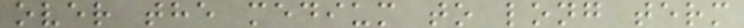over the medium to long term
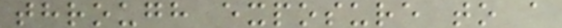through exposure to a
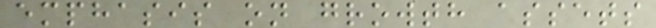emphasis on growth assets
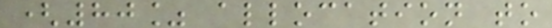(80% allocation to
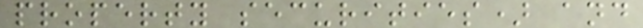property securities) and
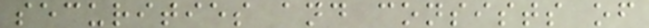securities and consists of
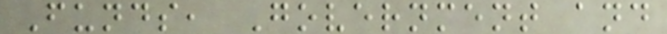Funds, Government and
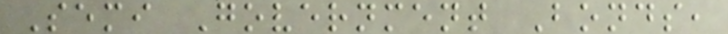Semi Government Bonds,
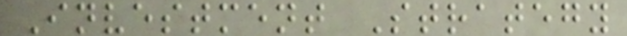Investment Strategy
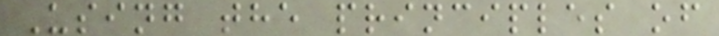Using the principles of
